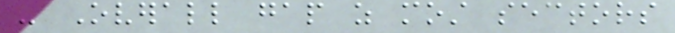- Overall gap as most sectors
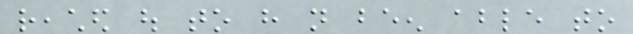reached out to have not been able to
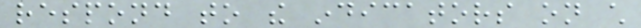respond to the indicators on child
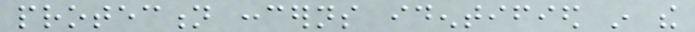protection concerns identified in the
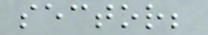sector;
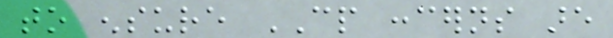to ensure CP concerns are
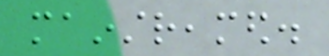mainstreamed.
